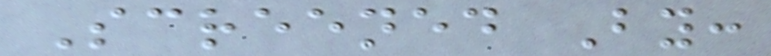Screened By:
